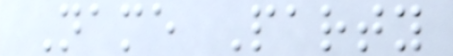Name Party
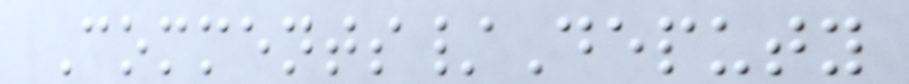Comments/Deputy
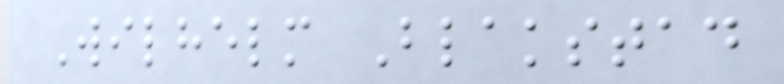Wilhelm Blakstad
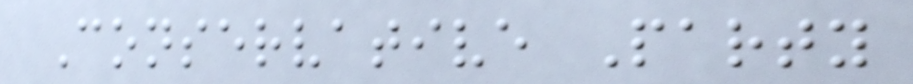Conservative Party
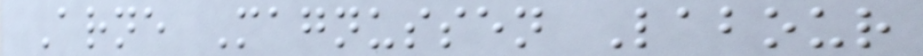Arne Magnussen Labour
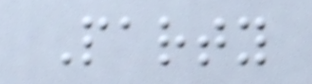Party
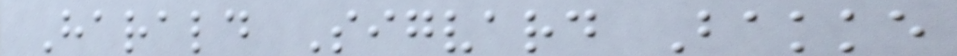Harald Sigvard Bakke
